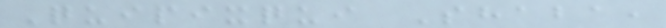Quipixqui Shaba,
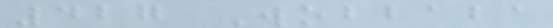427 Wobbaba
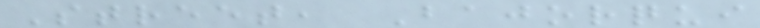Street, Bajorqui
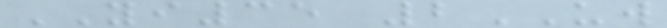YI35 2UW
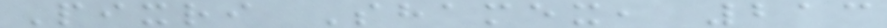Pixri Shamex, 213
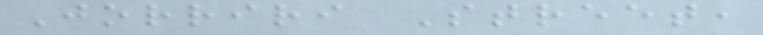Jorriri Street,
